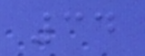34
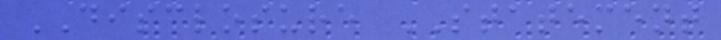DISCLOSURE STATEMENT
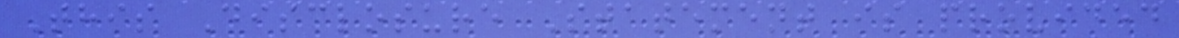This Disclosure Statement is provided
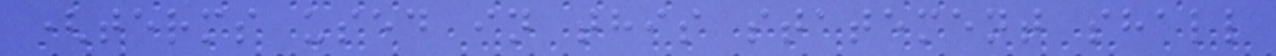(terms used in this statement shall
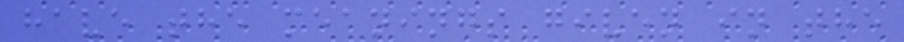have the meanings given in the
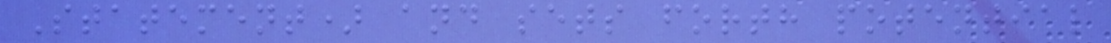Statement) and sets forth potential
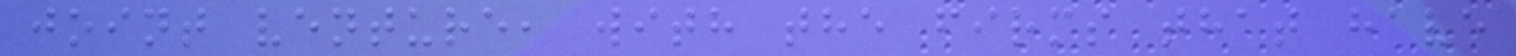joint venture, with the firms that have
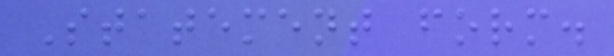Statement form.
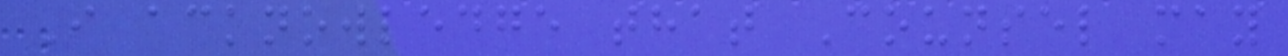I acknowledge that Counsel may
